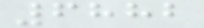6882
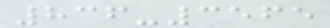836-3565
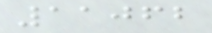11062
